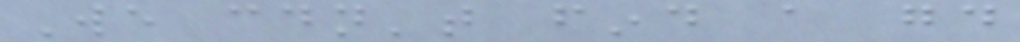We couldn't find a good
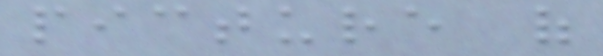picture of
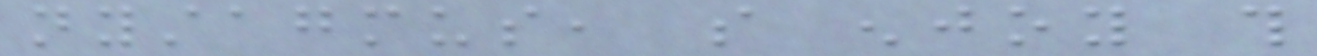nystagmus, so enjoy this
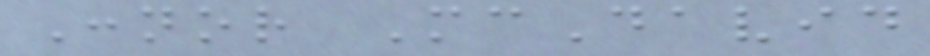Connor McDavid
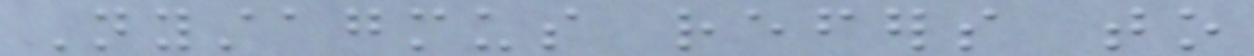Nystagmus refers to
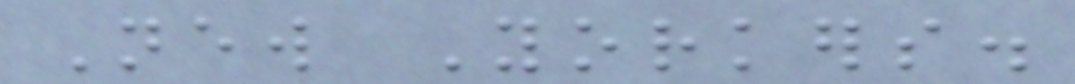New Yorkers.
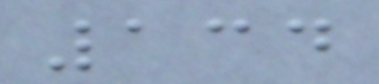134
